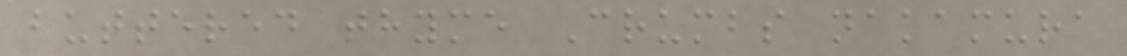buttered thyme Crumbs nakamura
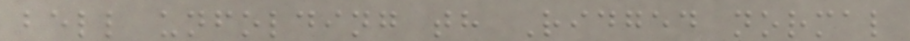bell unfolding th Ridged normal
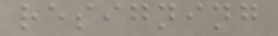resigning
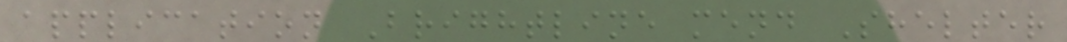application Brightline mend Shelter
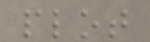plot
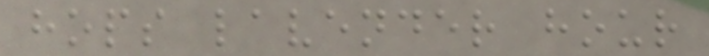hops lavender hour
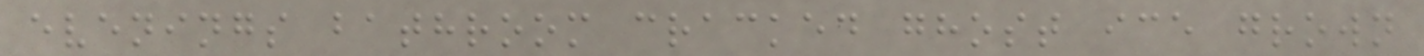evenings bathroom cracked ghost ice grown
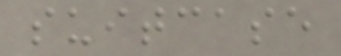suitcase
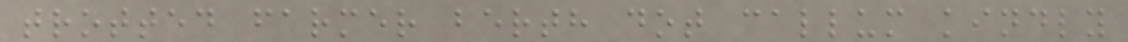trotted farmer berth dot callum kindly
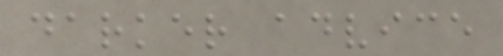darker advice
